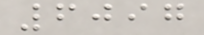6097
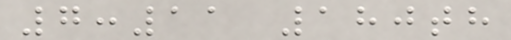7:11 180th
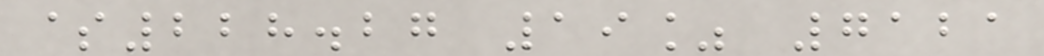$228.27 19% 7121
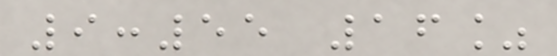9:55 16%
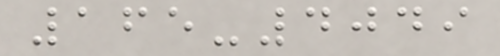165-4049
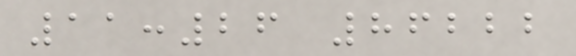11:26 86222
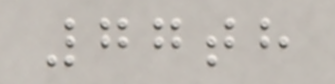77th
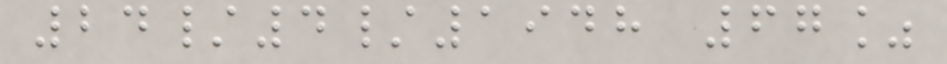24/4/1948 67%
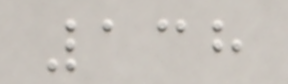138
